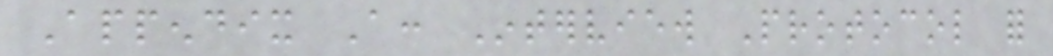Appendix A: Interview Protocol for
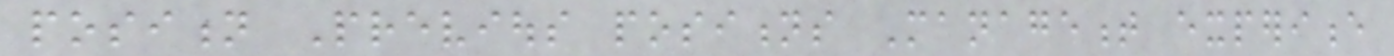position Previous positions Management experience
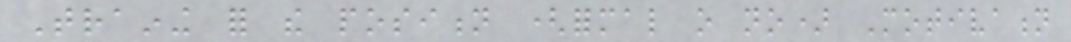Training for the position (formal o no) Motivation
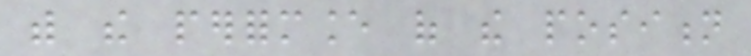with the performance of the position
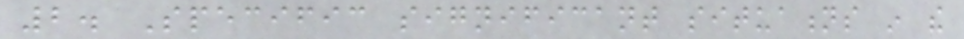2. Specific significant situations in the
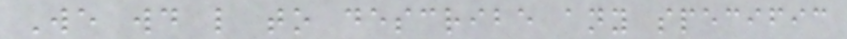We would like to describe any specific
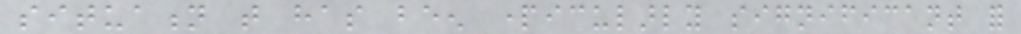situation that has been particularly significant for
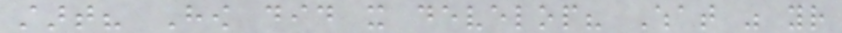start? How did it develop? What was your
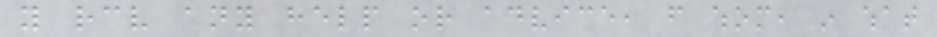you receive any help or advice, from whom, in what
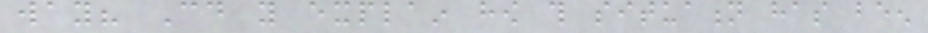way? Could you explain how this situation has been
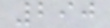290
